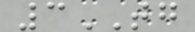3TG
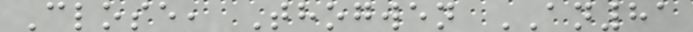Close, Thogwen AN81
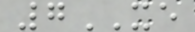7XE
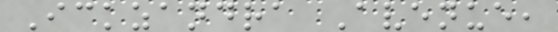Ickzandra Avenue,
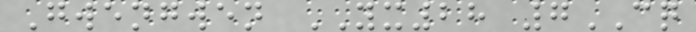Gwengwen YX28 7CQ
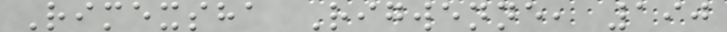Rimexsha Rigwenne, 190
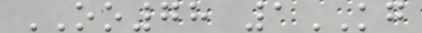OO78 1KG
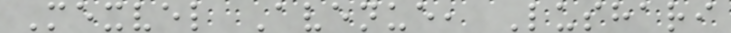Mexvel Avenue, Lushari
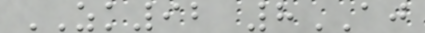ZK92 8AJ
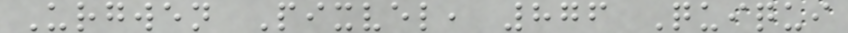Urgwen Pixvel, 876 Quiqui
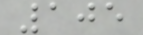105
